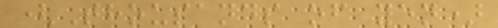(Thousands of yen)
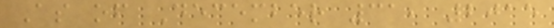As of December 31, 2015
